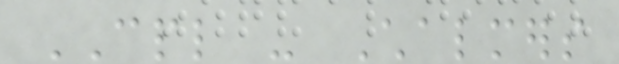CPL - Chalmers
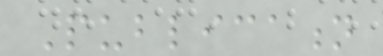Publication
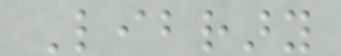Library
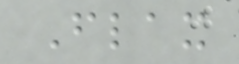Flax
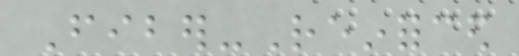Fiber-Reinforced
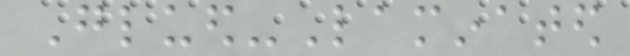Glued-Laminated
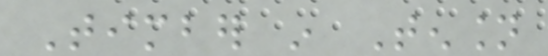Timber in Tension
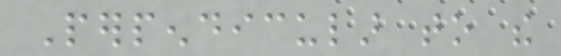Perpendicular to the
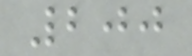200
